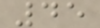45
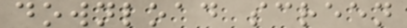download screen
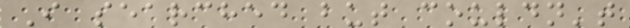I searched but couldn't
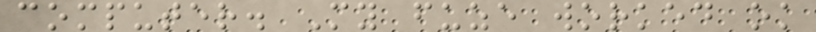computer. My fuze worked ok
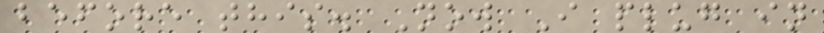before this. Now I plug in
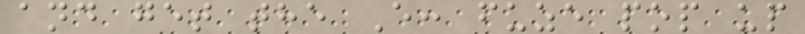and get the E: fuze pop up
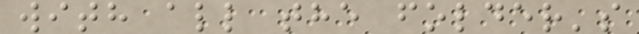with all the folder's
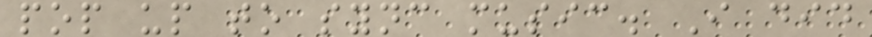pop up to sync music. I did
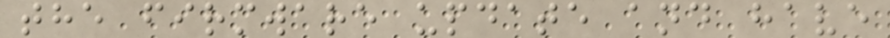the firmware update and have
